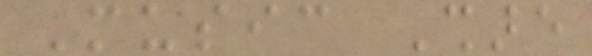Music Share
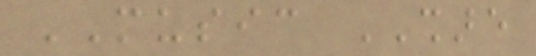MUSIC SHARE
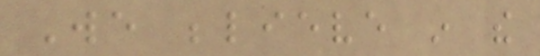We believe in the
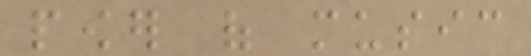power of music
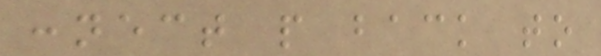connect people back to
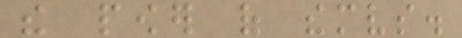the power of themselves.
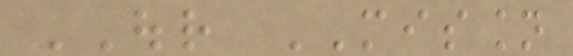OUR MISSION
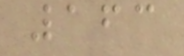163
